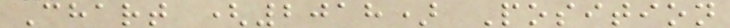Chart (2018) Position
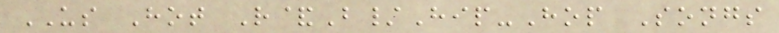US Hot R&B/Hip-Hop Songs
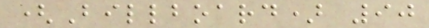(Billboard) 90
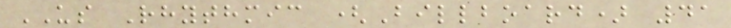US Rhythmic (Billboard) 41
